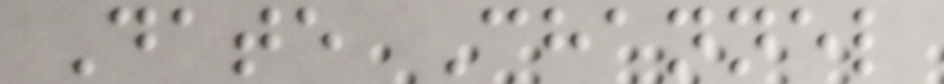Date Channel
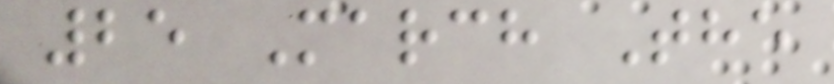25 March The
